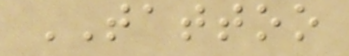TATTOO
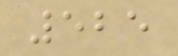525
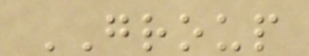GROUP
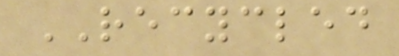RECYCLED
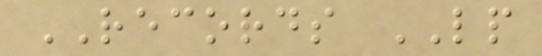RECORDS LP
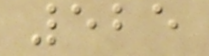525
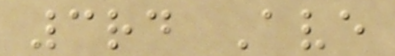3rd Ave
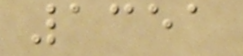1351
